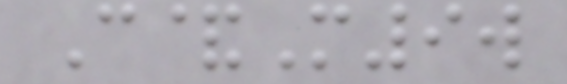C&M9w
